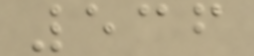536
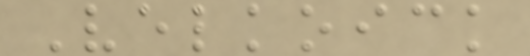Velkoick
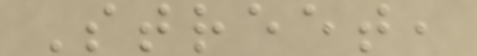Street,
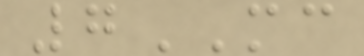7MC
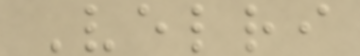Velri
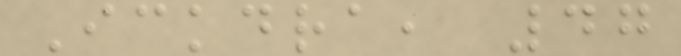Ickdra, 47
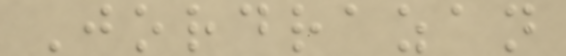Jordrazan
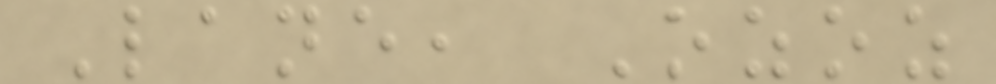Lane, Ozoz
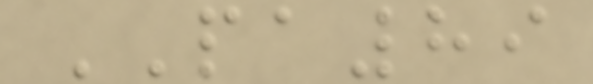PA89
